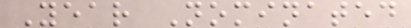Year Nominated
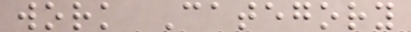work Category
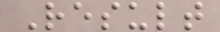Result
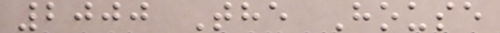2000 The House
